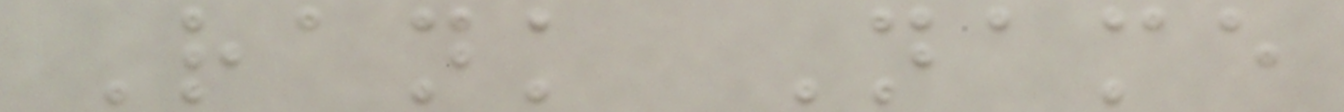Rank Name
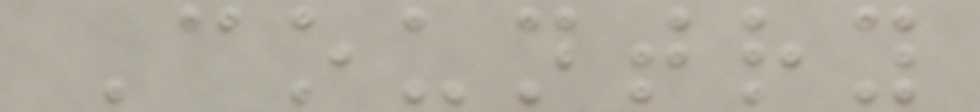Country
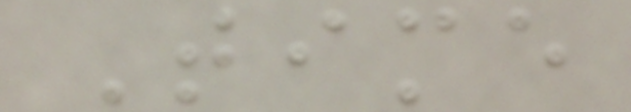Time
